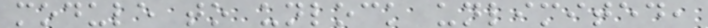module to unlock unlimited,
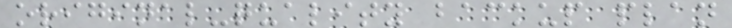original-quality backup plan
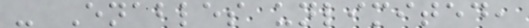- Enables unlimited,
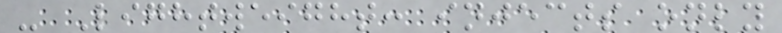- Lightweight: injects only
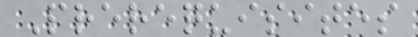Prerequisites
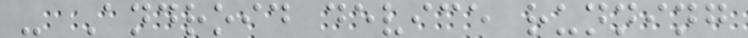- Android device running
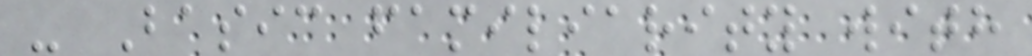- Basic familiarity with
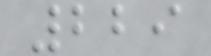229
